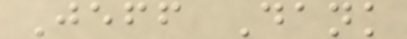Jeff Dank
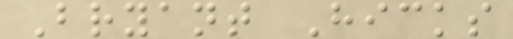Bryant Hicks
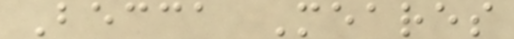Becca Meares
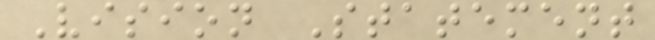Vision Statement
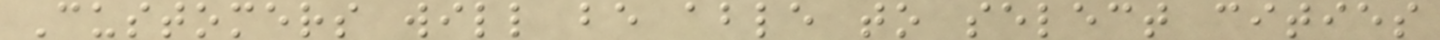Customers will be able to select cities
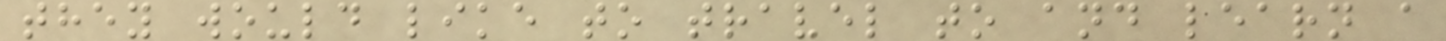they would like to travel to and learn a
